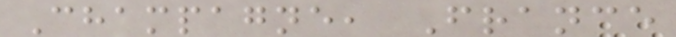Champagne, France
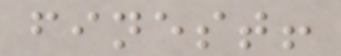finest!
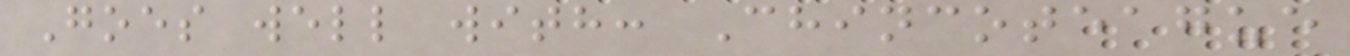Goes well with: Chincoteague
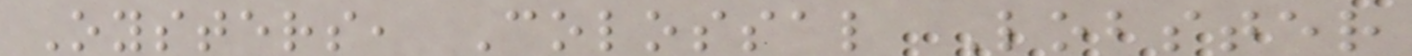Oysters, Colossal Lobster
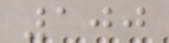100
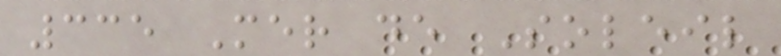335 Mer de Soleil
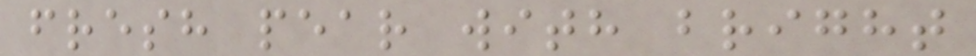fresh pear with bright
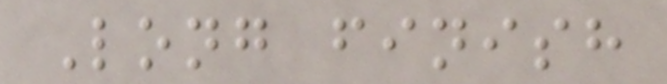Long finish
